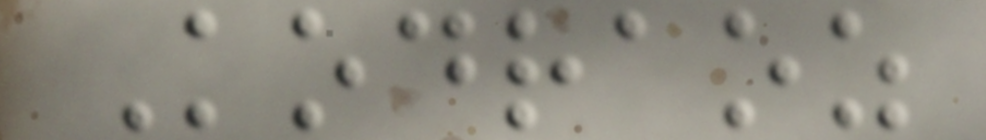Kodraoz
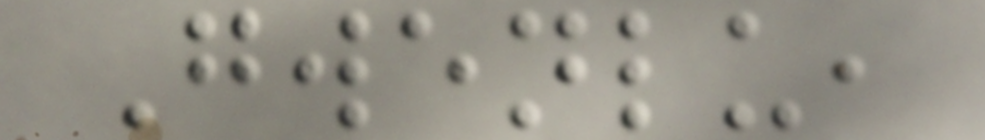Gwenlu,
